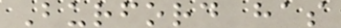Burford has
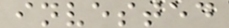invested
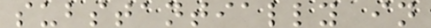substantially in
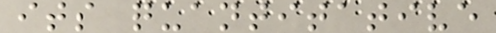its quantitative
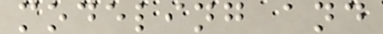modeling and
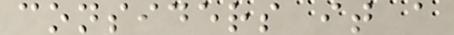considers it a
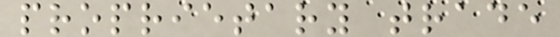proprietary trade
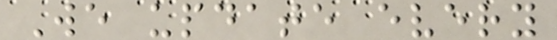We update every
